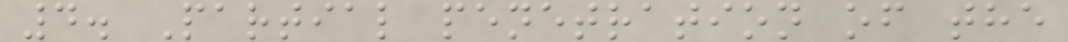4. Partial penetration of the
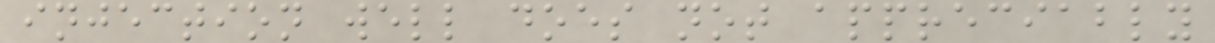injection well does not appreciably
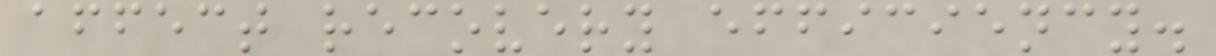affect recovery efficiency.
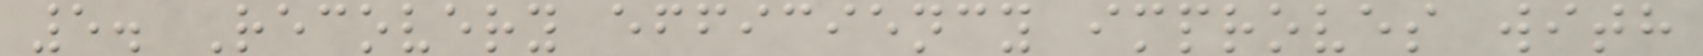5. Recovery efficiency improves with
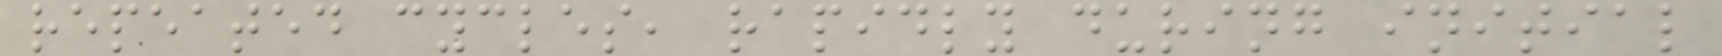repeated cycles, rapidly during initial
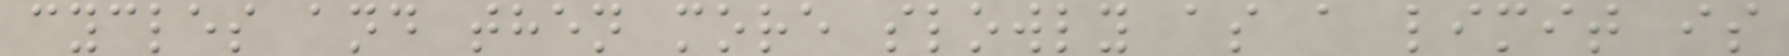cycles and then more slowly as a limit is
